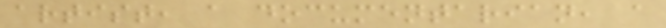artist, a documentarian, a
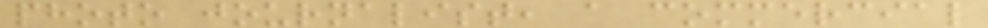photo journalist, a commercial
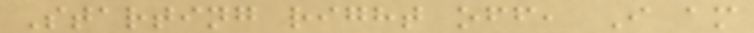Starting right off, I am
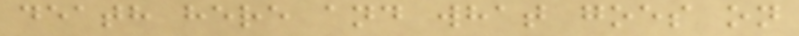death here and what goes on
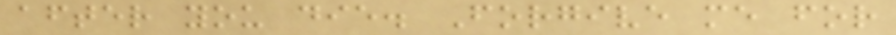after you die. Forgive me for
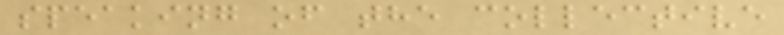speaking of the collective
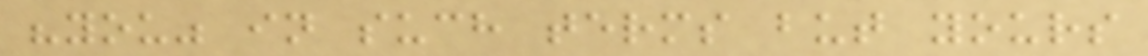"you" in such terms but yours
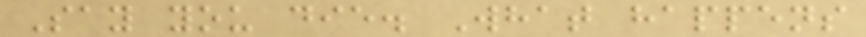Say you die. What happens
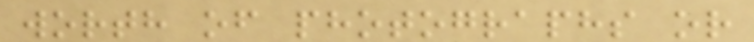worth of photographs or
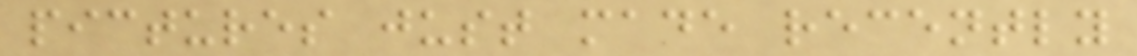pictures just made recently
